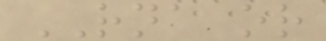RNA or
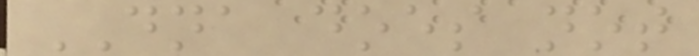DNA does not
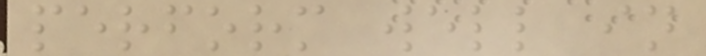perform well in
